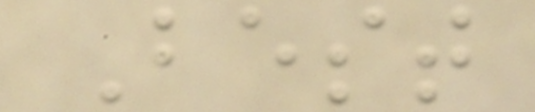Best
